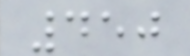450
